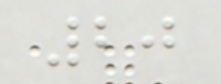20
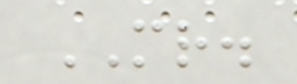MR.
